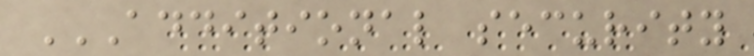ADDITIONAL SECURITY
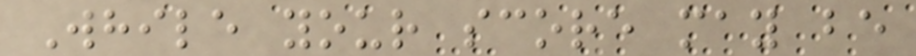While your score may be
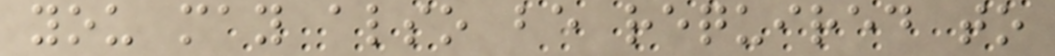you may also be required to
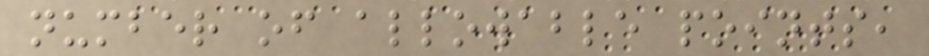number of allowable points,
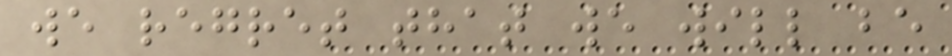we regret that we will be
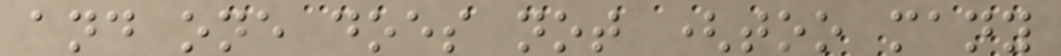and one does not (too many
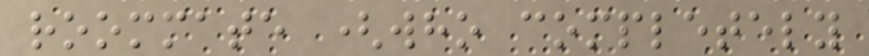roommate (who completely
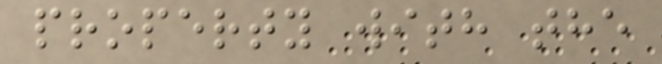property with the
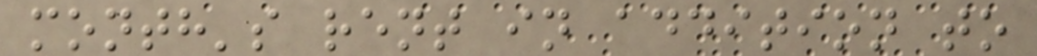month's rent in addition to
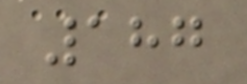187
